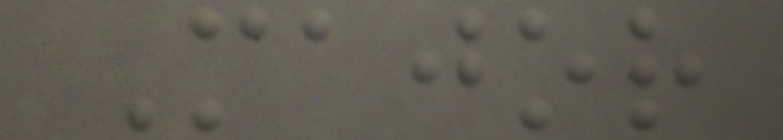Major
